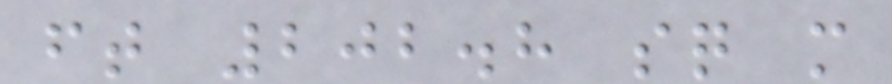ft 202.8 sq m
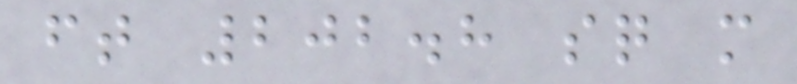ft 202.8 sq m
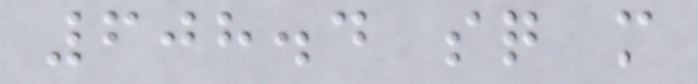608.4 sq m
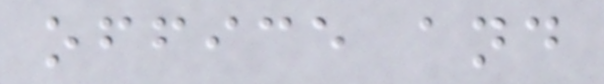office and
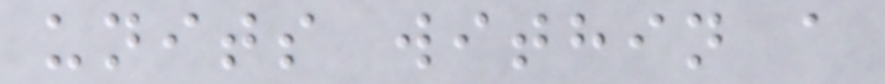units within a
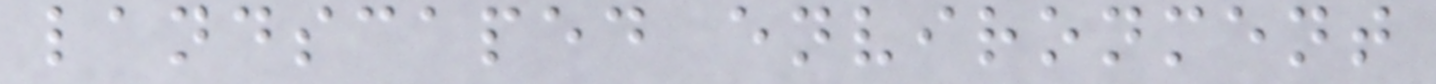landscaped environment
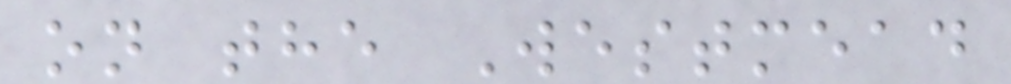on the Westmead
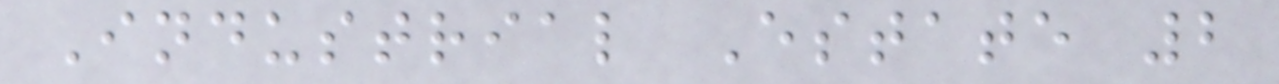Industrial Estate 2
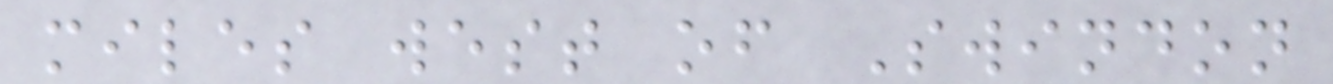miles west of Swindon
